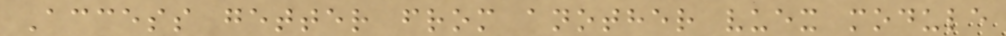Access getter from another vuex module
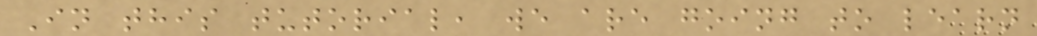In this tutorial, we are going to learn
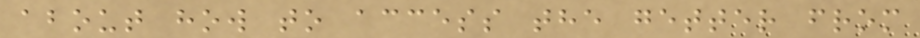about how to access the getter from
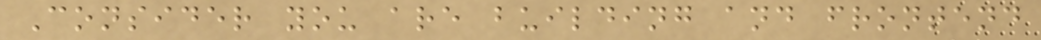Consider you are building and frontend
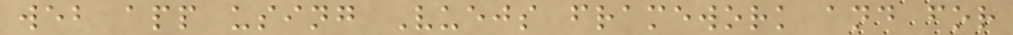web app using Vuejs framework and for
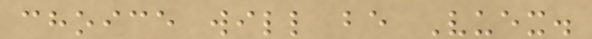choice will be Vuex.
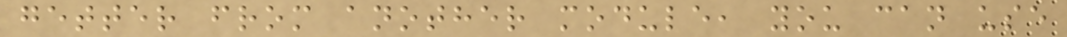getter from another module, you can use
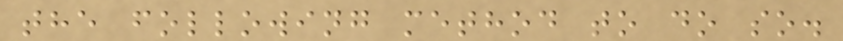the following method to do so.
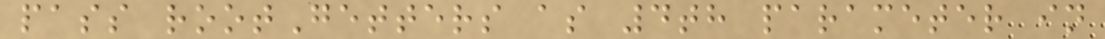pass rootGetters as 4th parameter in
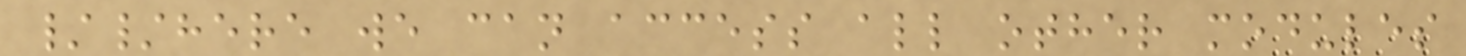//here we can access all other modules
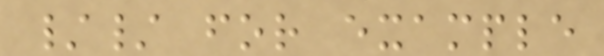// for example
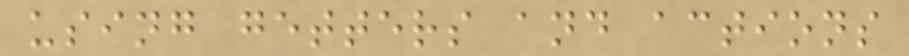using getters and actions
